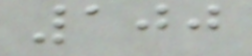100
